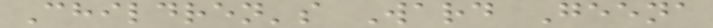Children's Ward Geena
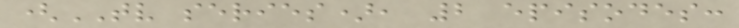(TV series), 2 episodes:
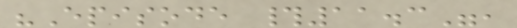"Episode #11.3",
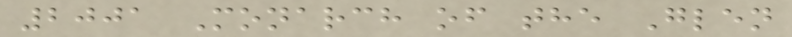2001 Monarch of the Glen
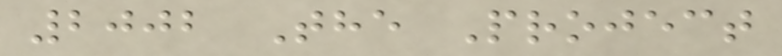2002 The Project
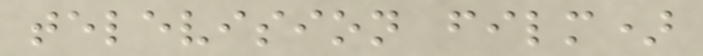television film)
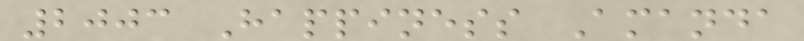2003 Happiness Amanda
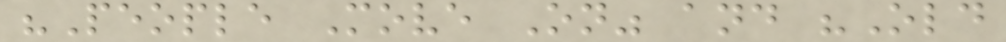"People Move On" and "Old
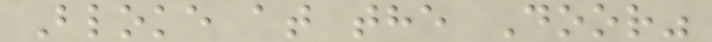Bloke at the Door"
